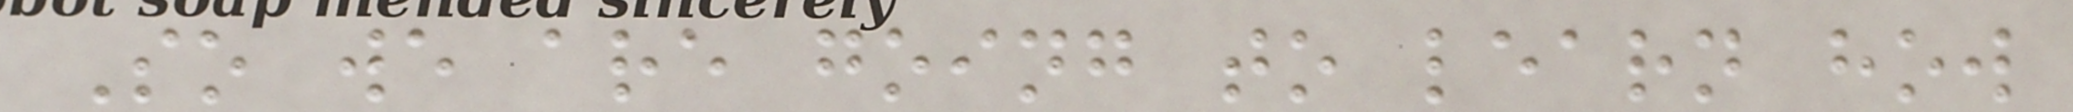So we are going to learn how
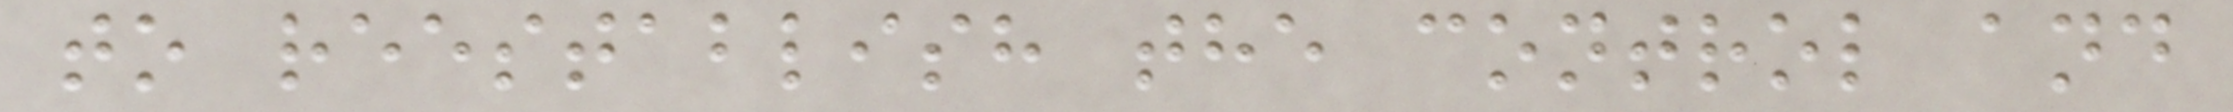to reestablish the control and
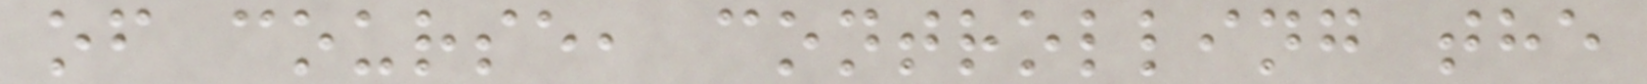of course, controlling the
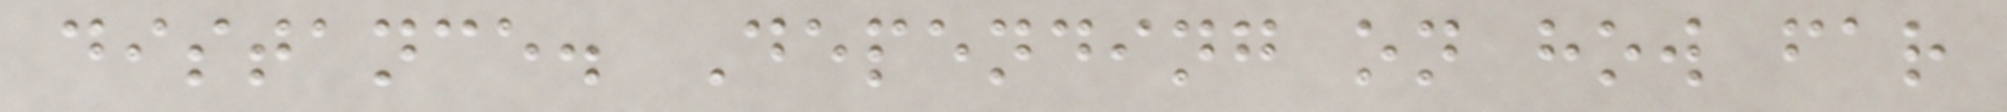distance. Depending on how far
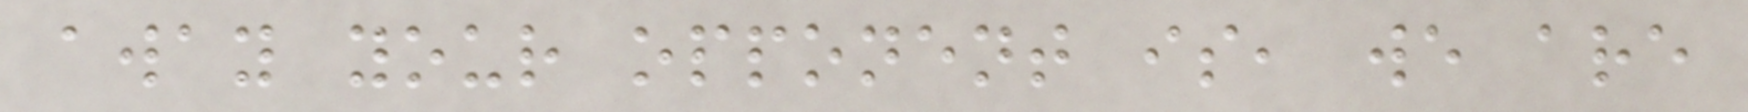away your opponent is, we are
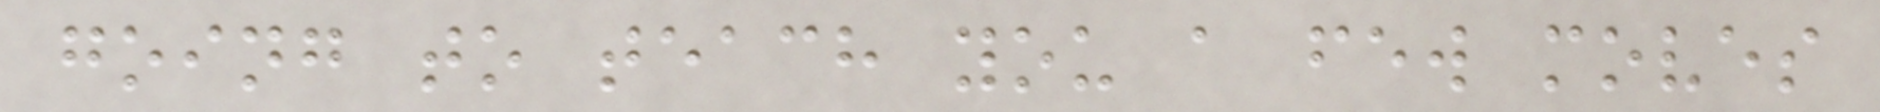going to teach you a few moves
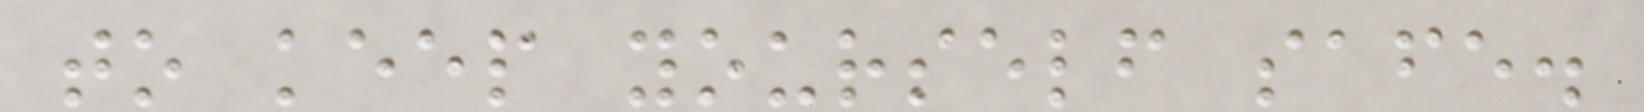to keep yourself safe.
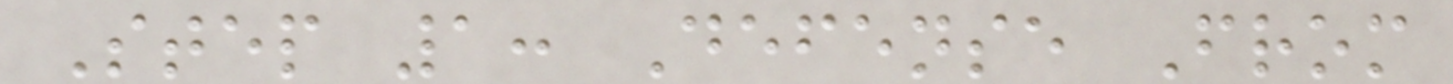Step 1: Defense From
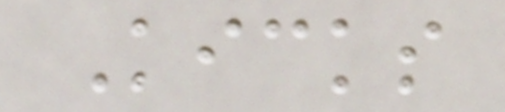Kicks
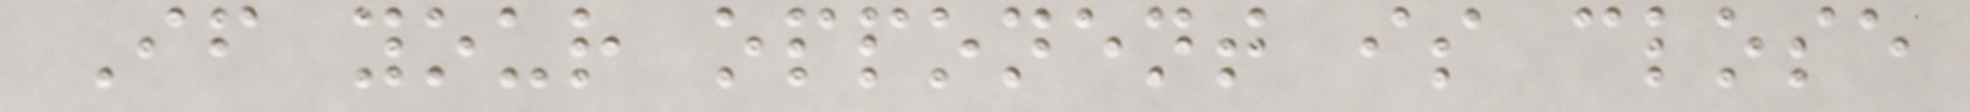If your opponent is close
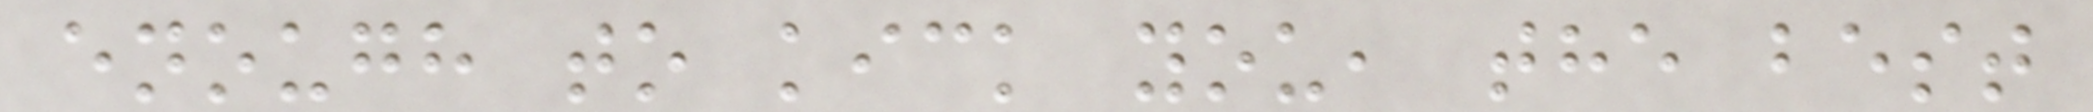enough to kick you, the best
